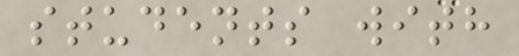students with
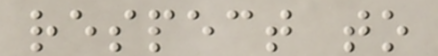respect to
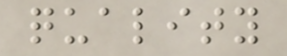quality
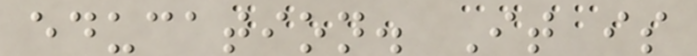education. It is
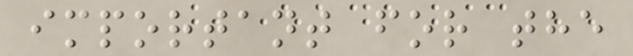important for the
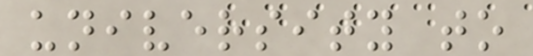university to
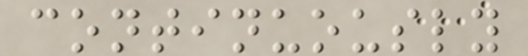continuously
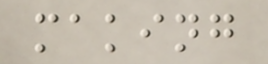making
